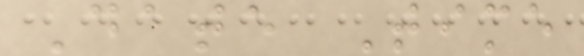Date Time
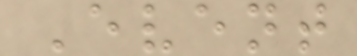Event
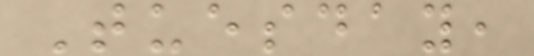Tuesday,
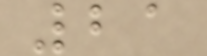21
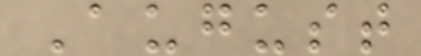August
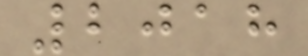2018
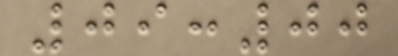09:00
